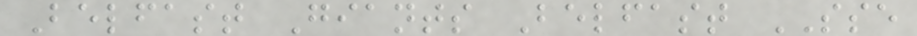Belfast Giants Belfast SSE
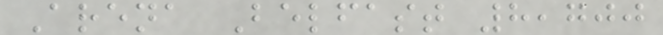Arena Belfast 8,700
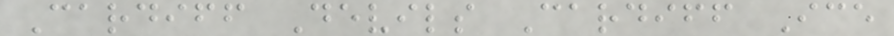Cardiff Devils Cardiff Ice
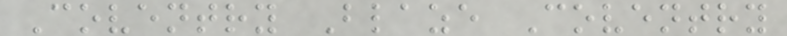Coventry Blaze Coventry
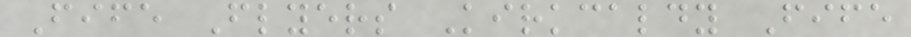Fife Flyers Kirkcaldy Fife
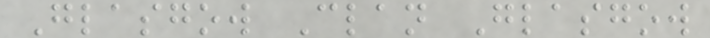Glasgow Clan Glasgow
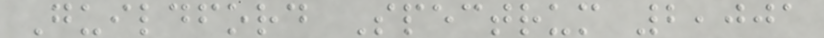Guildford Spectrum 2,001
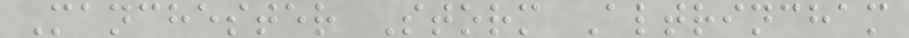Manchester Storm Altrincham
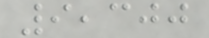9,300
